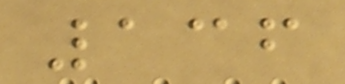136
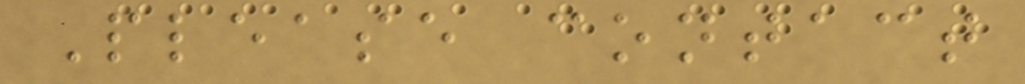Please contact
